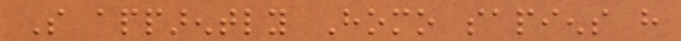So apparently Homo sapiens have
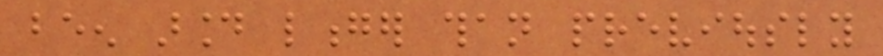been around longer than previously
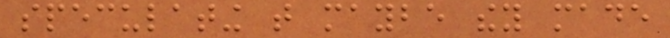speculating that maybe they made
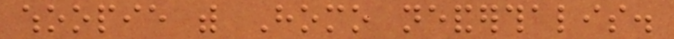whoopie with Homo neanderthalis.
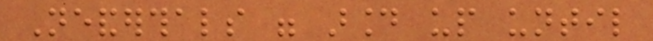Neanderthals were around up until
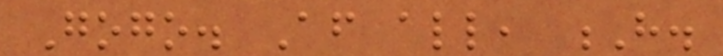Gogo. After all, H.
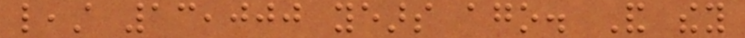least 13,000 years ago. And they
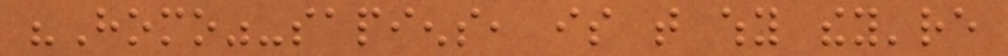"Homo"-sapiens, is that why they're
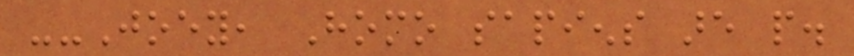--Joey, Homo sapiens are people.
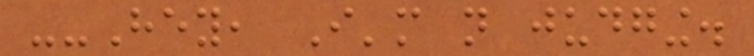--Hey, I'm not judging.
